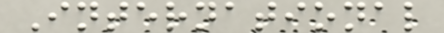International
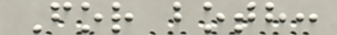For both:
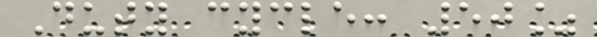Duty cycle: 50%
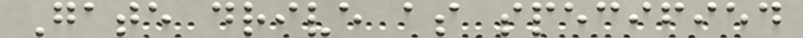Gate drive as specified
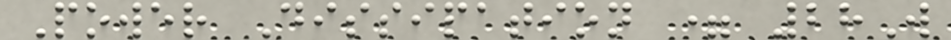Power Dissipation = 28W
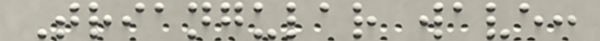Triangular wave:
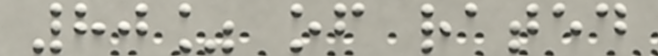80% of rated
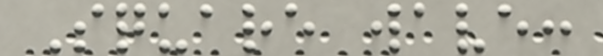Square wave:
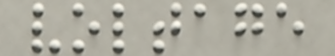voltage
